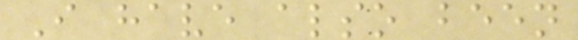I have also been
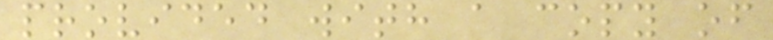provided with a copy of
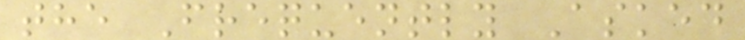the Frequently Asked
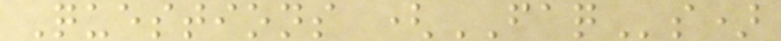Questions (FAQs)
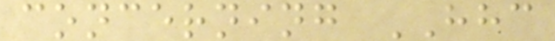concerning HHC
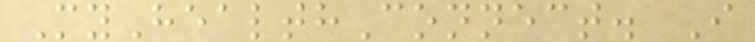MyHealthConnect. I
